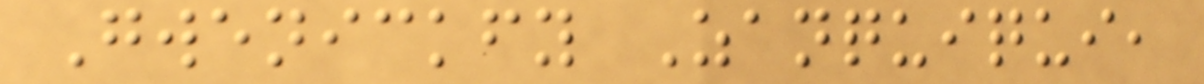Gwenickfy Zanquiqui,
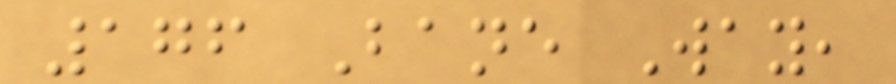176 Bane Way,
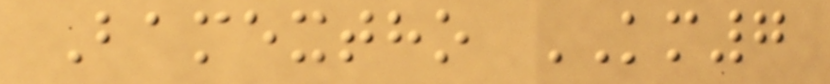Bamextho KM7
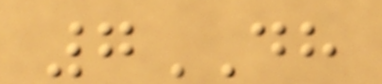7DH
